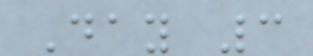Day 3
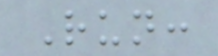Run:
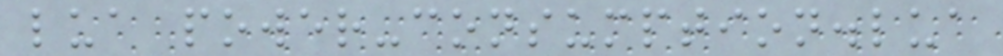lua power-consumption.lua
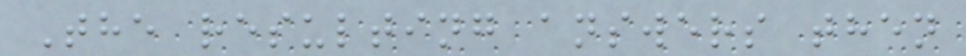The resulting answers then
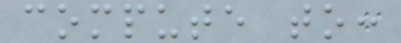compute to:
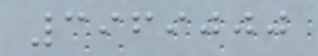3969000
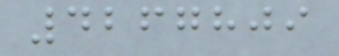4267809
